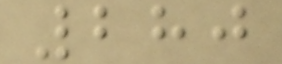280
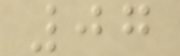07
